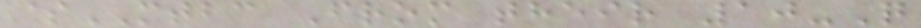$MTBC From their 10-Q
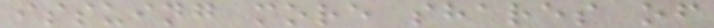issuing more shares of
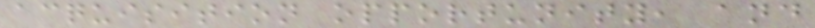acquisition opportunity, and
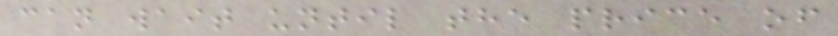can wait until the price of
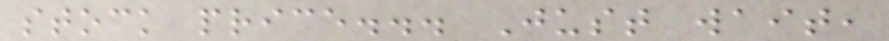stock price... Just wait,
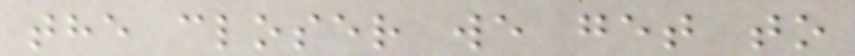the closer we get to
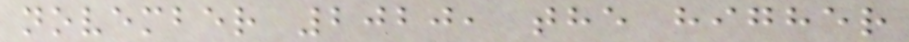november 2020, the higher
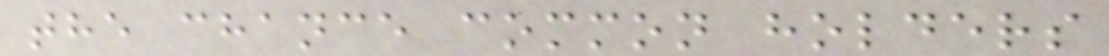the chance common holders
